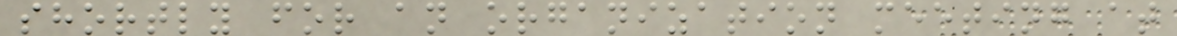shortly for an organization meeting at
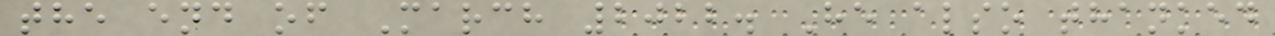the end of March 2022. He also thanked
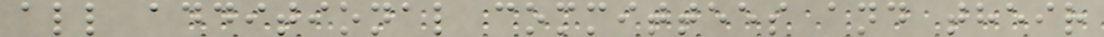all additional committees and their
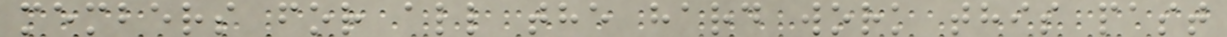members for all the hard work this past
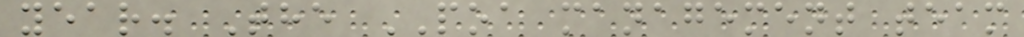year. The POA management team
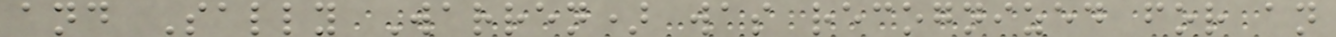and Sally Warren) was recognized for an
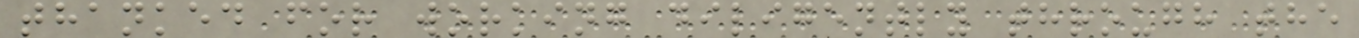thanked for working diligently through the
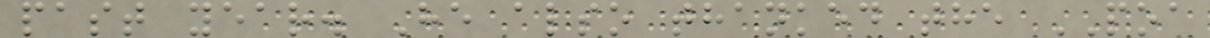past year. He also thanked the POA
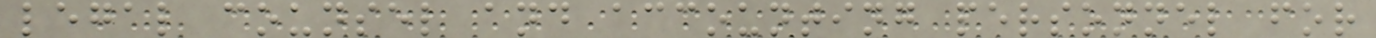legal counsel and accounting personnel for
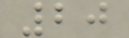20
